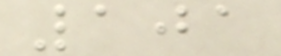101
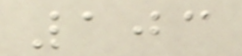103
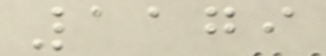1179
